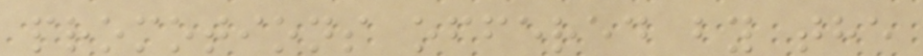promotions offered by the
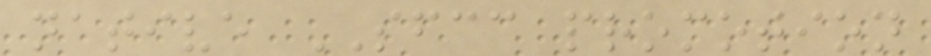native SFCC promotion
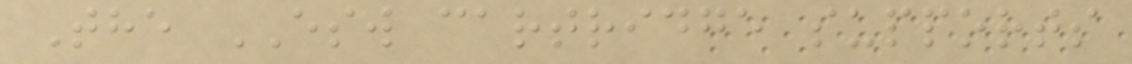The ESW cartridge supports
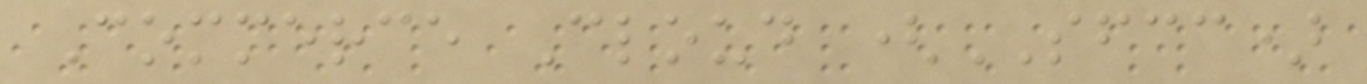Commerce Cloud (SFCC)
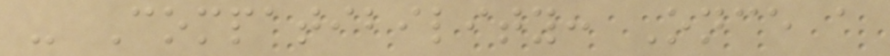- Compatibility: Once a
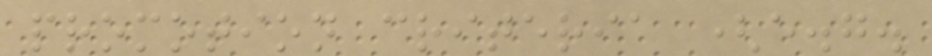promotion criteria (e.g.
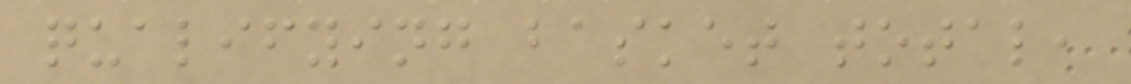qualifying basket total,
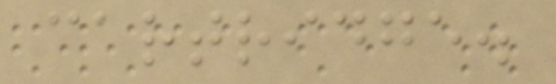cartridge.
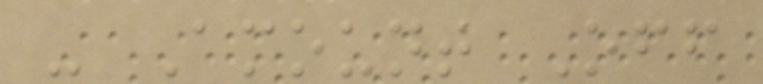- Amount Off
